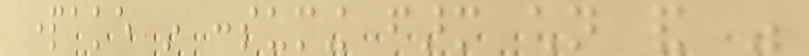partake in consuming farm children and was
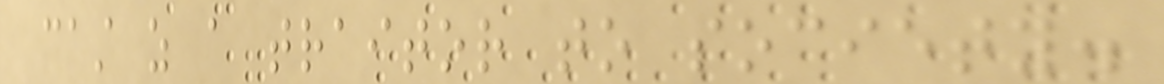cast as a traitor to society.
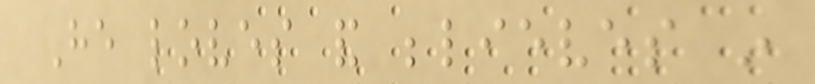He loves and believes in
